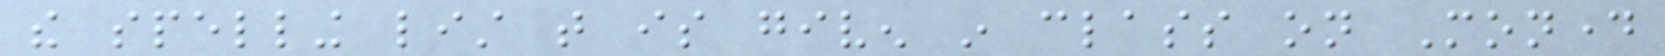the spelling list that is given in class on Monday
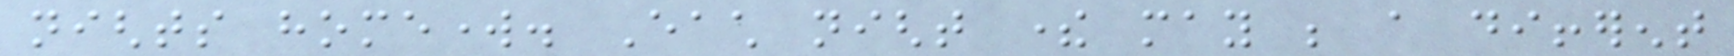nights homework. Each night there may be a different
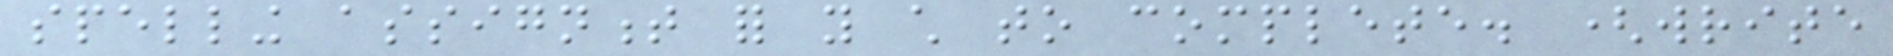spelling assignment for you child to complete. (write
